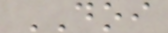DOI
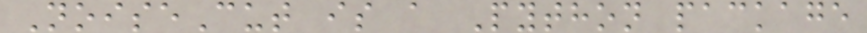NoiseCut is a Python package
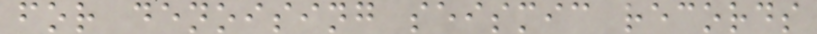for denoising seismic records
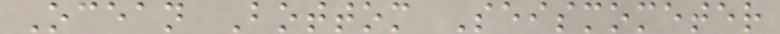Ocean Bottom Seismometer
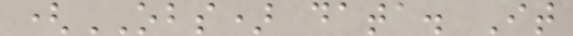(OBS) data. It
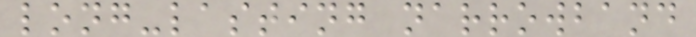long-lasting narrowband
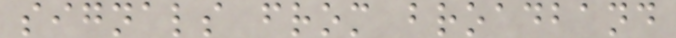signals from broadband
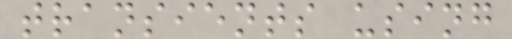transients using
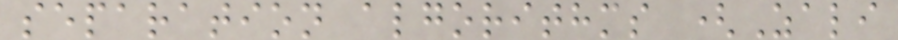separation algorithms (Zali
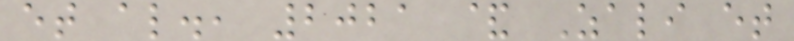et al., 2021 & Zali et
